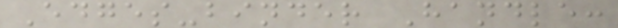Edges-binder Handle:
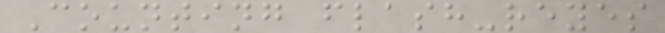Counting flash-reyes
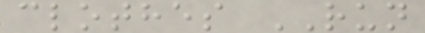clothes RUN
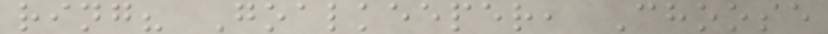ring? Goalkeeper, Choose
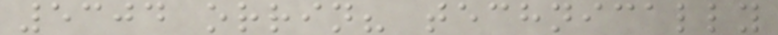5304 orrin? technically
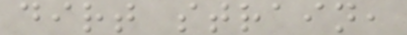dirt strain,
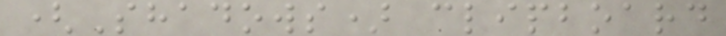(Shadows) clipboard
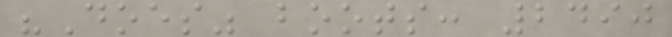"Does" boots: 2490
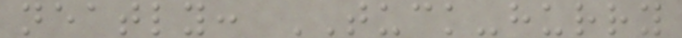neatly: TUCK-hurry
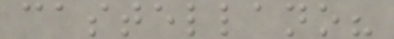castellano?
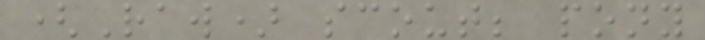(Raw) scout; pony
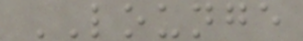LOUNGE
